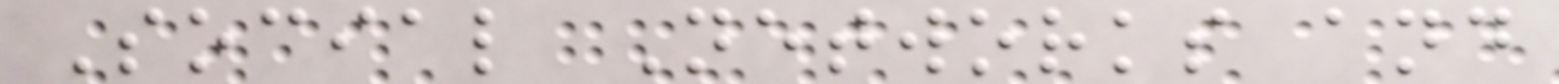Social Networks and
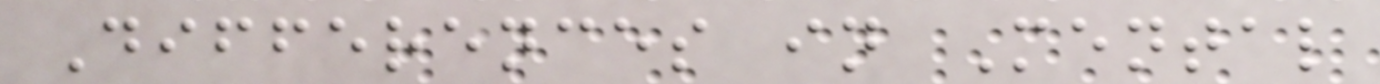Differences in Mental
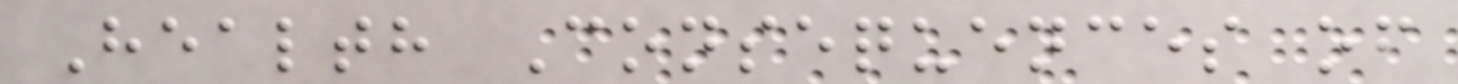Health Consequences of
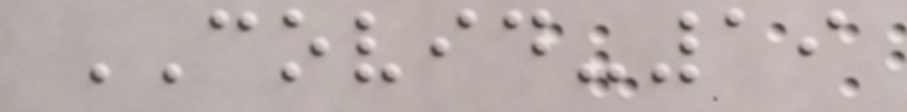COVID-19
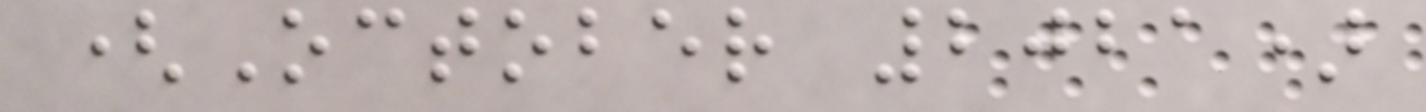(October 2021)
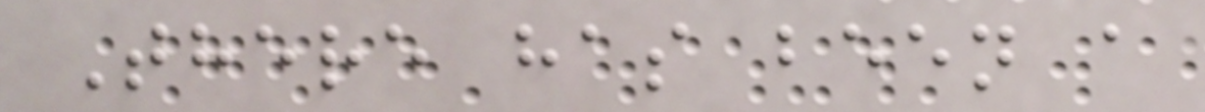There has been a
